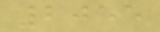2055
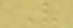V
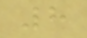8
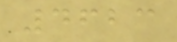4623
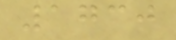1730
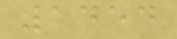1454
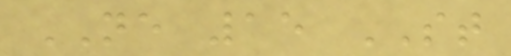NE 15 ST
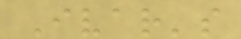Ivar's
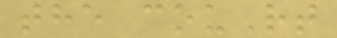the couRt
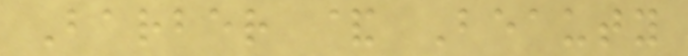Barber & Beauty
